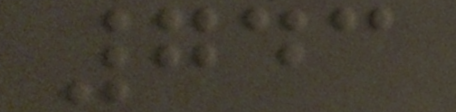743
